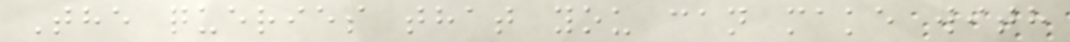The queries that you can make with
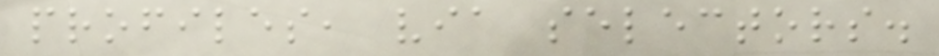profiles, via selectors.
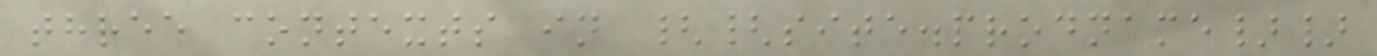three contexts in {{site.prodname}}
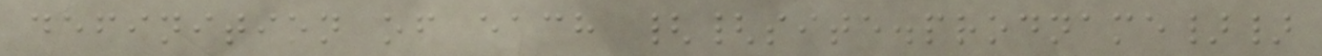definition of each {{site.prodname}}
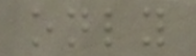only
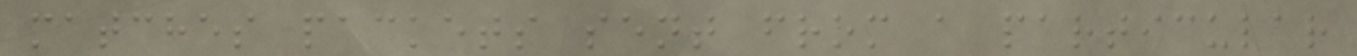matches packets sent from a particular
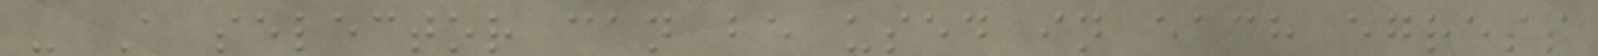- A selector can be used in each egress
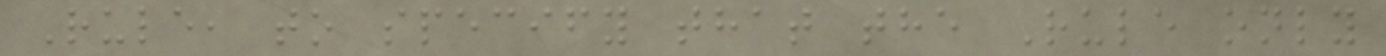Rule, to specify that the Rule only
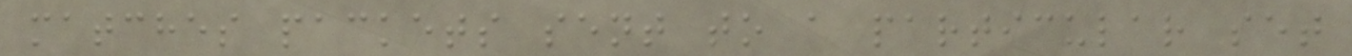matches packets sent to a particular set
